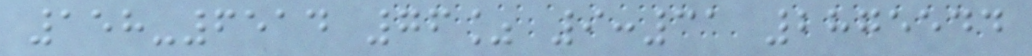158-6514 76% 9:31 2875544
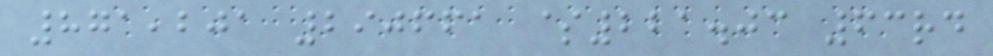871,201 290661 $221.03 63rd
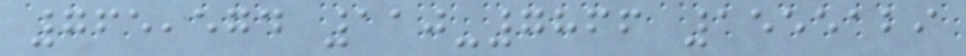765,574 110-7866 1555129
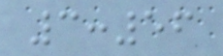3:56
